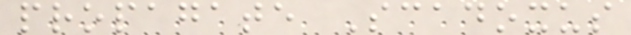propagate Scadoxus
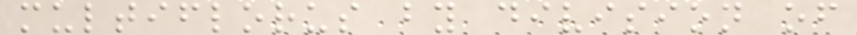multiflorus by division of
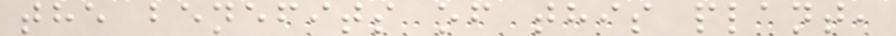the benefits of this plant,
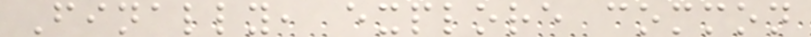Finally, explore common
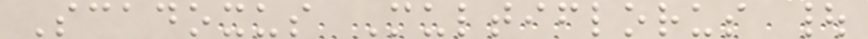Scadoxus Multiflorus |
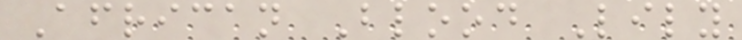African Blood Lily
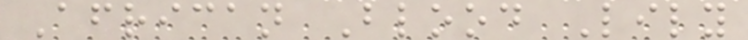African Blood Lily
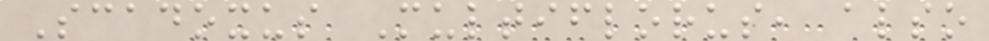Scadoxus Multiflorus, also
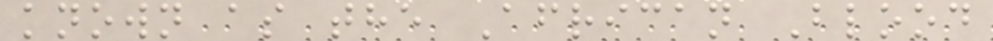known as the African Blood
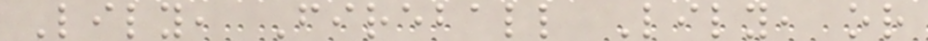Lily, Fireball Lily, or
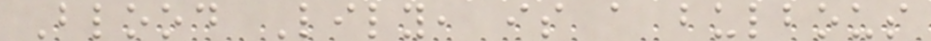Blood Lily, is a bulbous
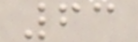63
